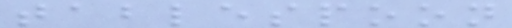tablespoon
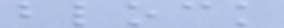block
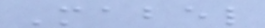Mabel
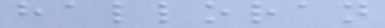halloran
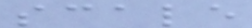scale
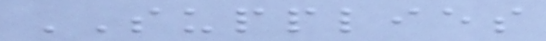SUPPLIES
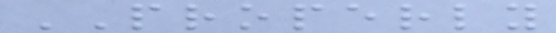PROPERLY
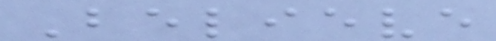Believe
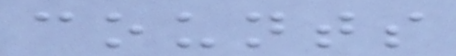counts
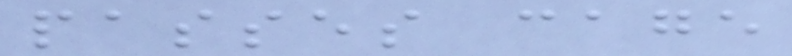passes cage
